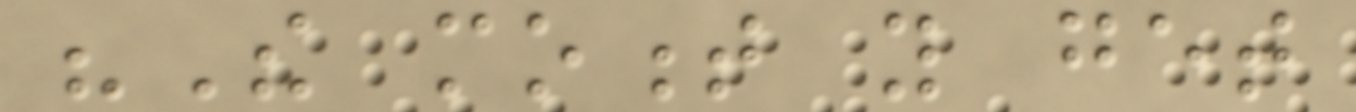"The moment you get
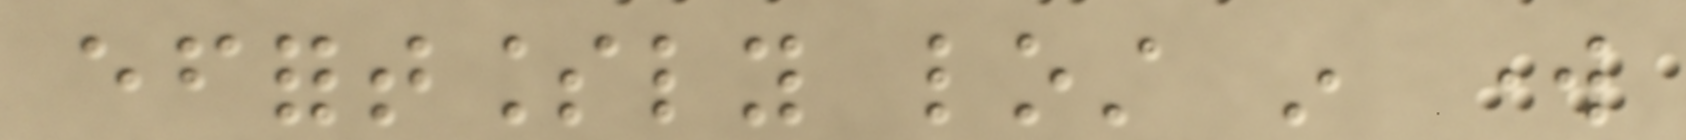effortlessly lost in work
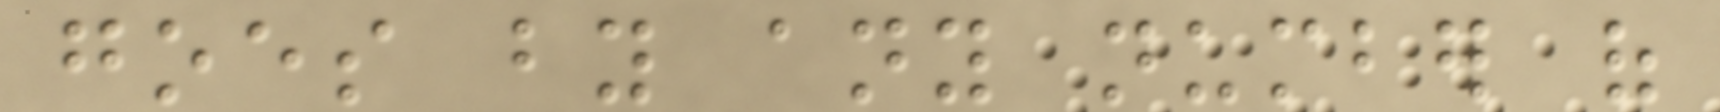goes by any number of
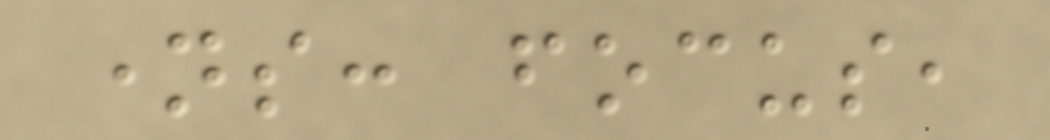names: focus,
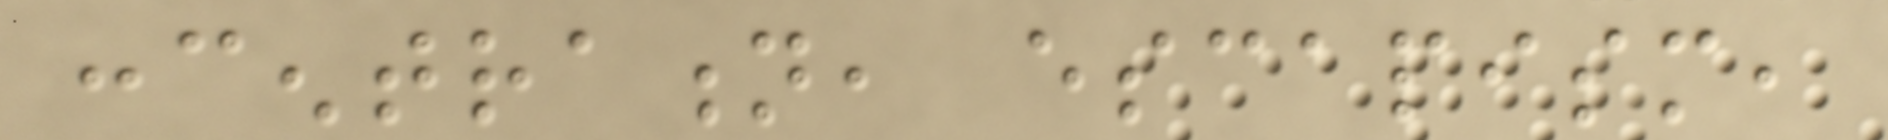concentration, escapism,
